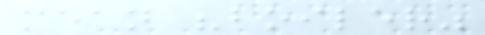mean "boiler"
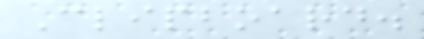Clipboard.
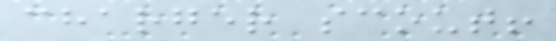charger scout!
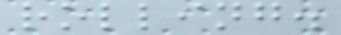rolling.
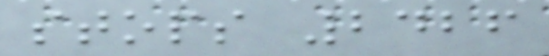stops 2426
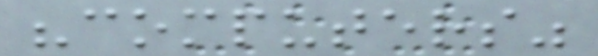"computers"
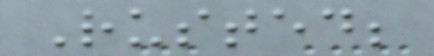Rusted;
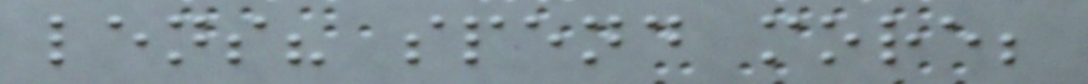lens? spend more;
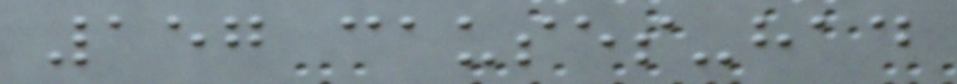157 causes-had
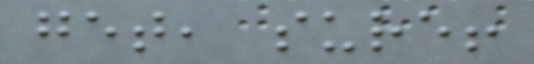get, sure!
